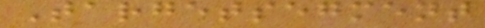Targetsegment
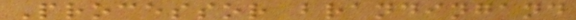Processor brandingand
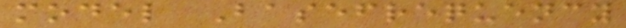model Basefrequency
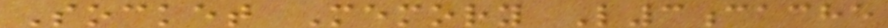Socket Memory L3cache
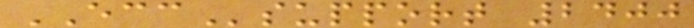ECCsupport 2400
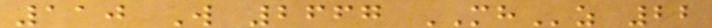110 W 2667 MHz 22
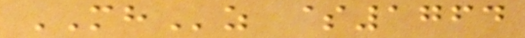MHz $1764
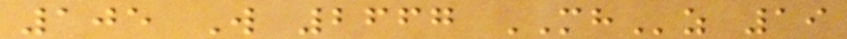105 W 2667 MHz 19
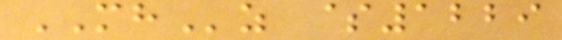MHz $1229
